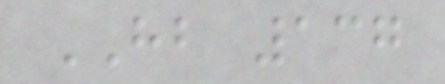HB 137
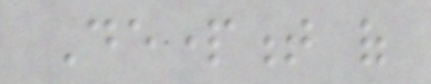Department of
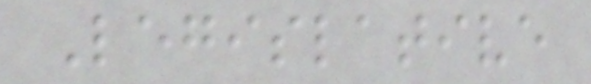Legislative
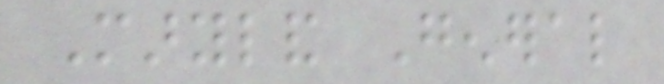Maryland General
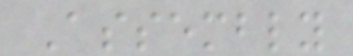Assembly
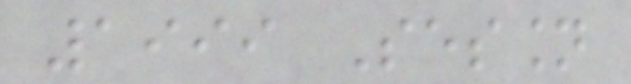1999 Session
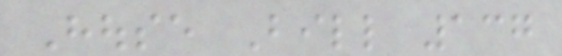House Bill 137
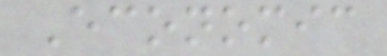Economic
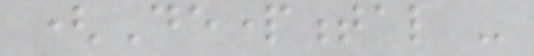(Departmental -
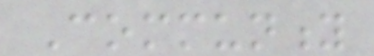Community
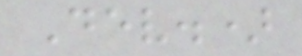Dev.)
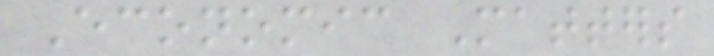Economic Matters
